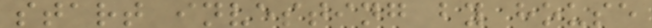start investing by house
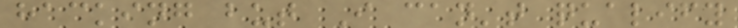hacking but I can't qualify
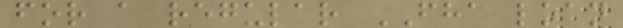for a regular FHA loan
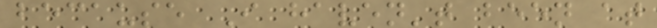because I haven't been at
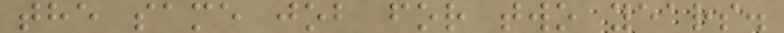the same job for two years.
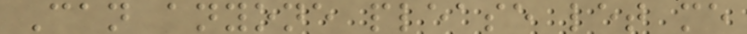Can anyone please let me
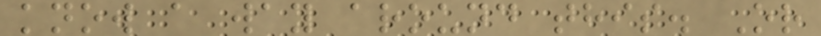know a way around this. Or
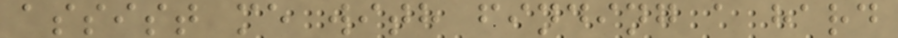assist me with finding a hard
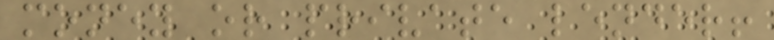money or private lender!
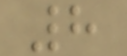8
